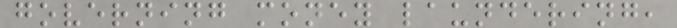governing money laundering,
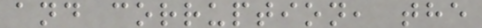and corruption, the
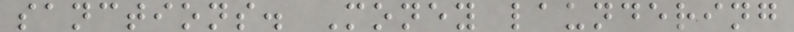sanctions. Money laundering
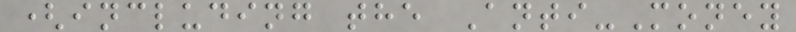(including the Anti-Money
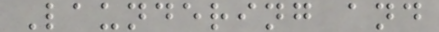Laundering and
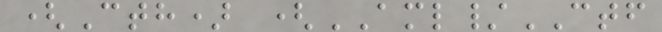(Cth) (AML/CTF
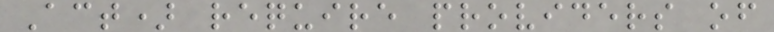Act) require providers of
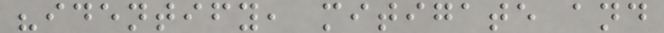"identify, mitigate and
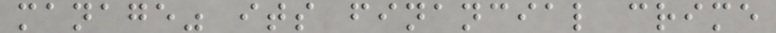manage" its financial crime
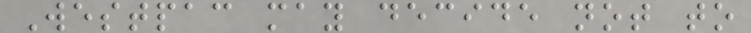Westpac may decide not to
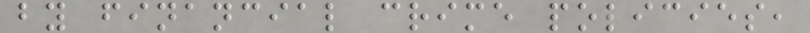by financial crime policies,
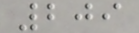209
